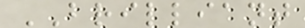BRILLIANT
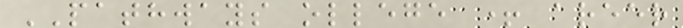PATHWAYS ollege + areer
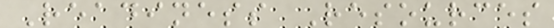Readiness Resources
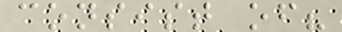consist of?
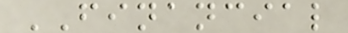FINANCIAL
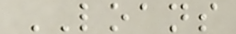LOANS
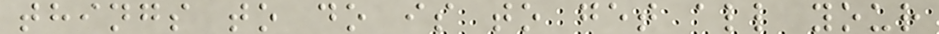things to do is to get all your
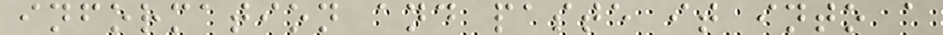information and paste it into a
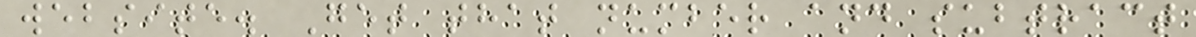website. Get that number and subtract
